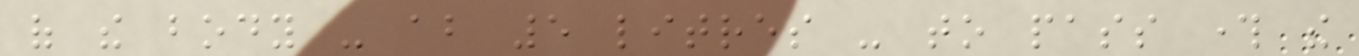of the body - about 5 litres - to pass through the
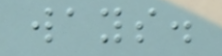ways.
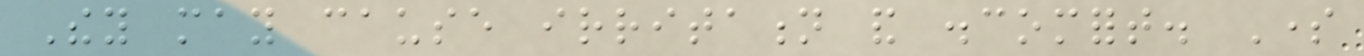They may cause irritation and discomfort. Some
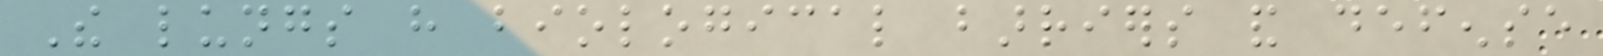The lungs have biological barriers and defense
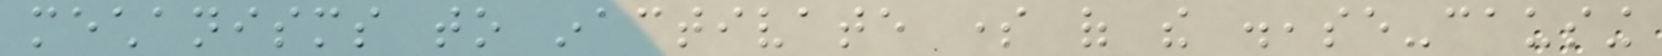mechanisms to inactivate some of the disease-causing
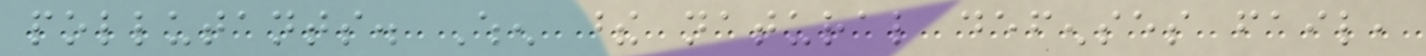pollutants. When these natural defenses fail,
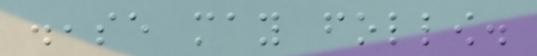disease may follow.
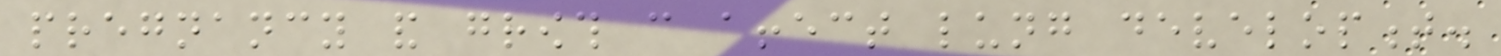pregnancy and growth can affect lung development.
